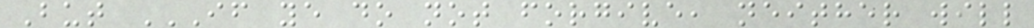But IF YE DO NOT FORGIVE, NEITHER WILL
